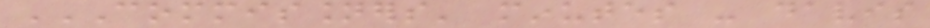COMMISSIONERS' MINUTES - DAVIS
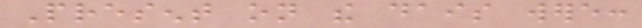Present on the dais were:
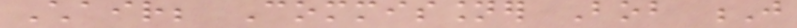Chair; Commissioner Bob J
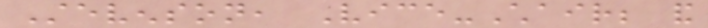Stevenson, Vice-Chair; and
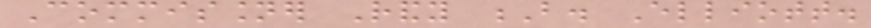Commissioner Randy B. Elliott.
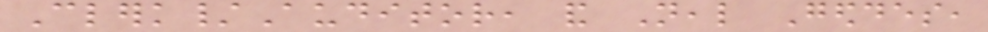Clerk/Auditor, and Neal Geddes,
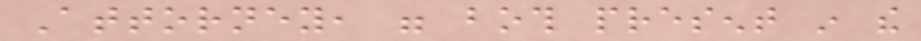Attorney, were both present in the
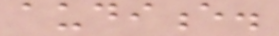audience.
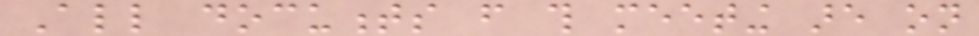All documents from this meeting are on
